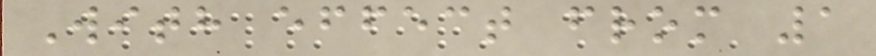With effect from 1
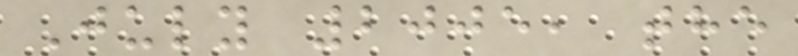July 2005, the
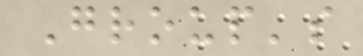Group's
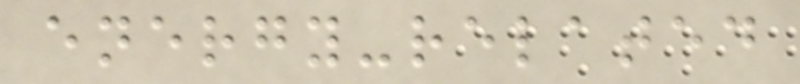energy-related
